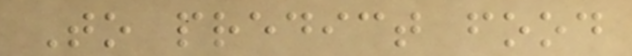To predict food
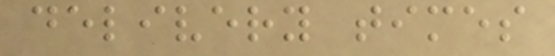delivery times
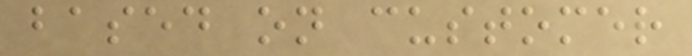based on customer
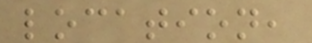location,
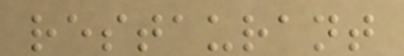restaurant
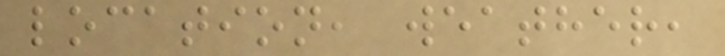location, weather,
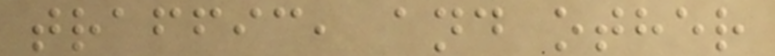traffic, and other
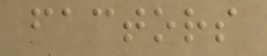factors
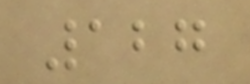127
